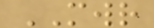MWR
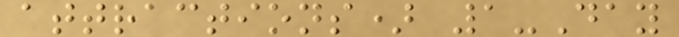attractions) 1-Day
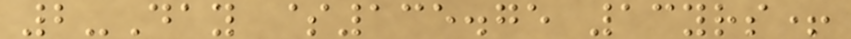2-Day $135.75 13yrs+
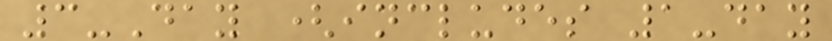3-Day (includes 1-day
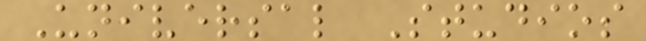Universal Studios
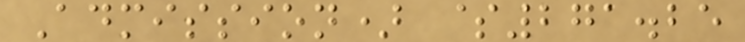Admission) $271.25
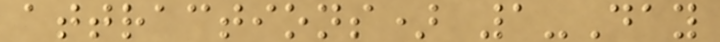attractions) 1-Day
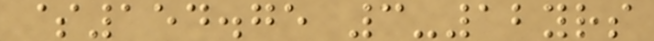$154.75 3-12yrs
